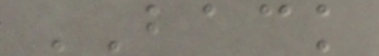BACK
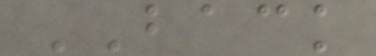BACK
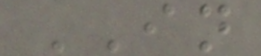IN
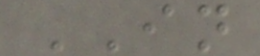IN
